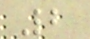2
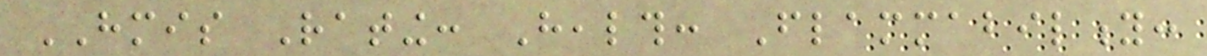HMIS Rating: Health: Flammability:
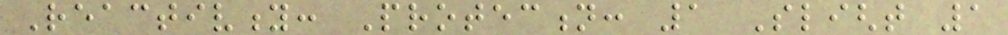Reactivity: Protection: 1 Slight 1
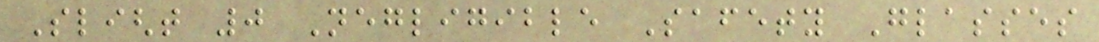Slight 0 Negligible Safety Glasses
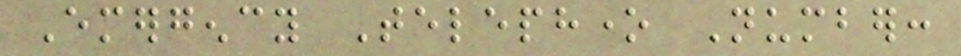Emergency Telephone Number:
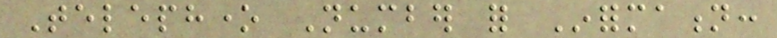Telephone Number for Information:
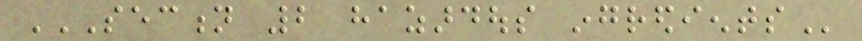SECTION 2 HAZARDOUS INGREDIENTS
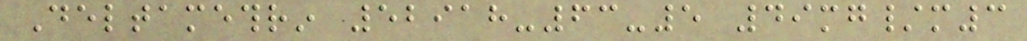Deltamethrin 52918-63-5 49mg/m3
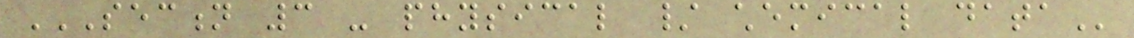SECTION 3 - PHYSICAL / CHEMICAL DATA
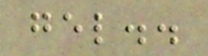gel..
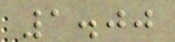1.00
